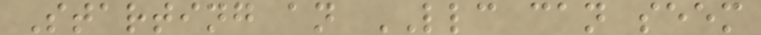Starting an LLC can seem
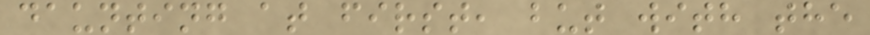daunting at first, but with the
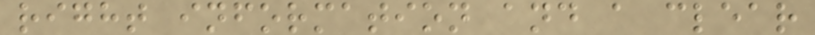right information and a clear
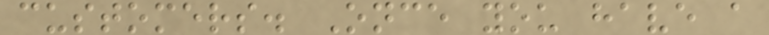customers. Once you have a
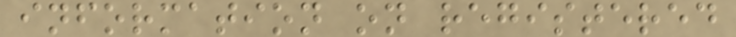information on registered
